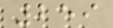259
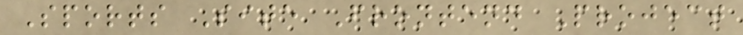Sports Site Frontend Project
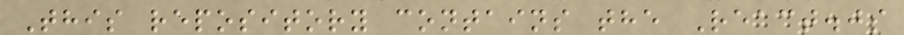This repository contains the React.js
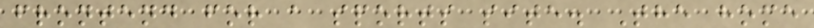frontend for a sports site. The home
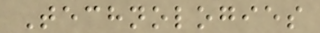Technologies
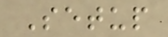Setup
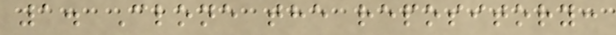1. Clone the repository:
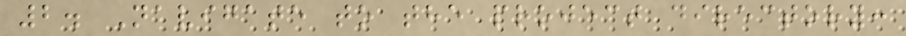2. Navigate to the project directory:
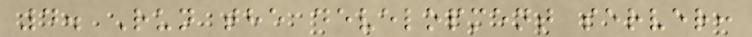4. Run the development server:
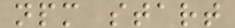npm start
